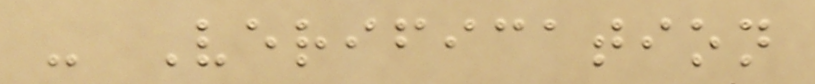- Verification
